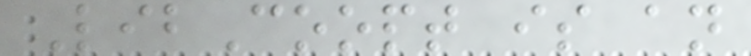LibCoopt is an
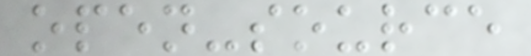open-source
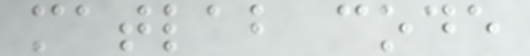matlab code
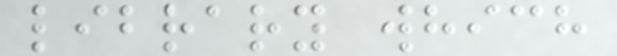library which
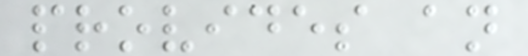provides an
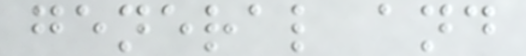general and
